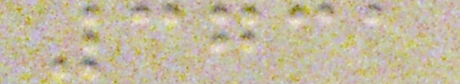3731
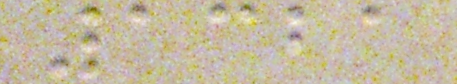1321
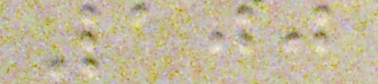100
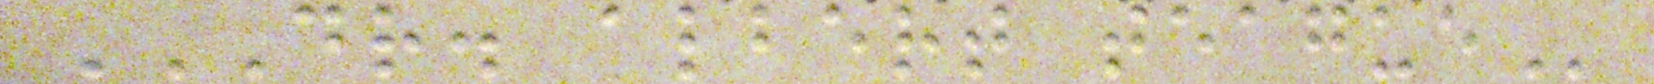DR. ALBERT TEAGUE
